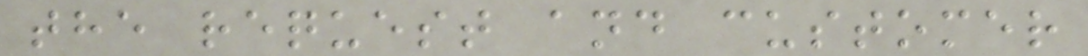the request and customer
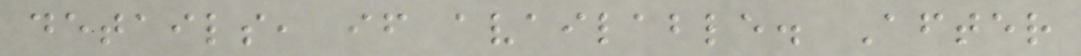details, if available. After
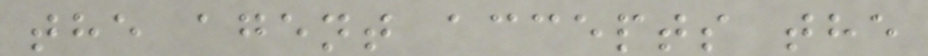the agent accepts the
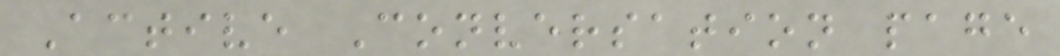Active Conversation page
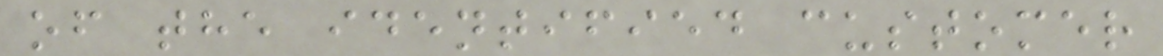of the identified customer
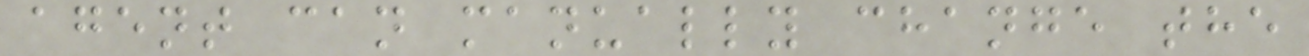agent can manually change the
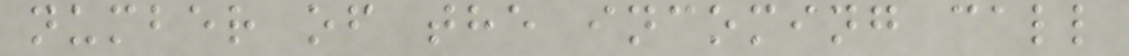number of the incoming call
